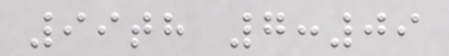99th 7:09
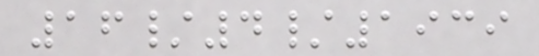16/4/1939
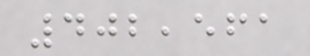402,561
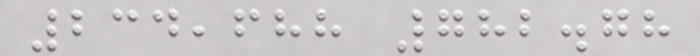234,688 782.78
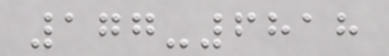177-6818
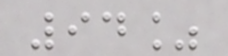94%
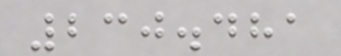230.481
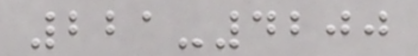221-4200
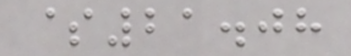$21.08
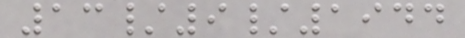13/9/1944
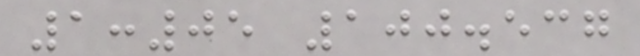1:05 100.537
